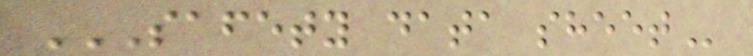SAFETY DATA SHEET
